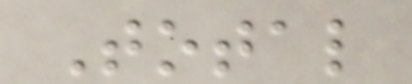Total
